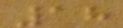18
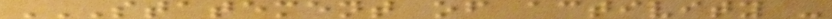STATEMENT OF ACTIVITY -
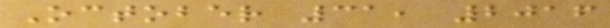October 31, 2016
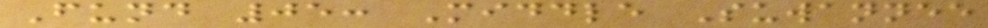Fund 05: Middle Suwannee
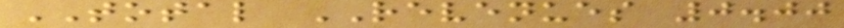TOTAL REVENUES 0.00
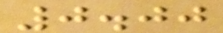0.00
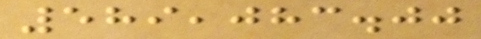589,083.00
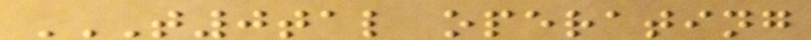T0TAL OPERATING
